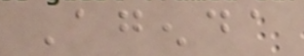Agenda
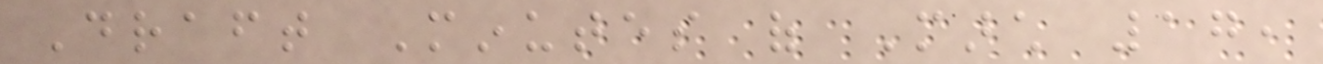Draft Minutes of March 17,
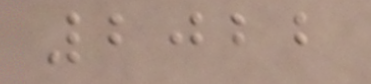2022
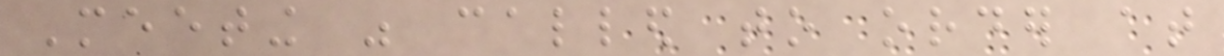Meeting was called to order at
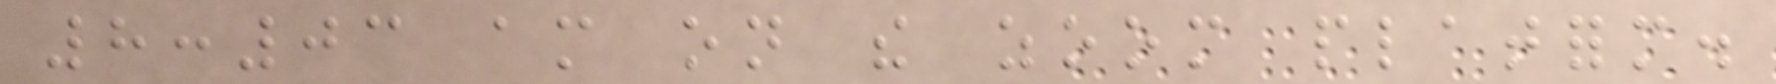8:03 am on the zoom platform.
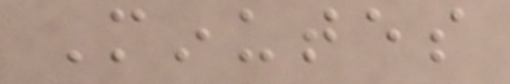Minutes
